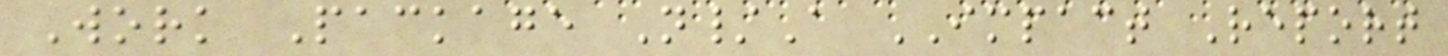Work Package N/A IMPACT Report
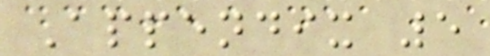Appendix 5
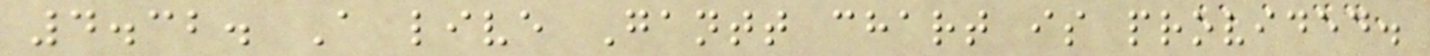4.32. A live Gantt chart is provided.
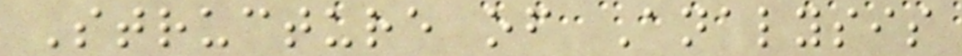Structure of Analysis
